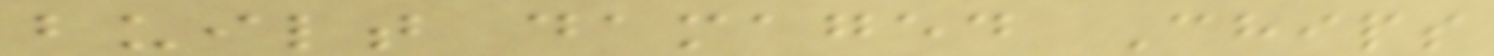built damaged Chips
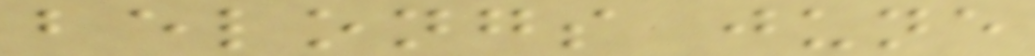belongs june
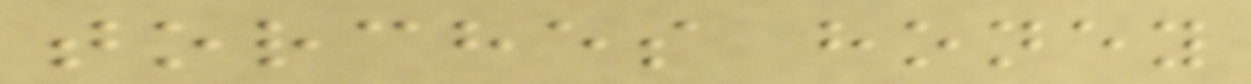torches honey
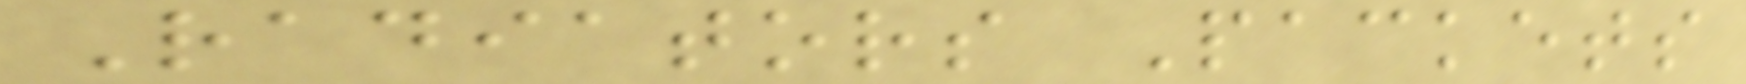Radiators Packets
